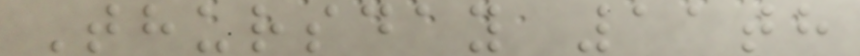Thursday 11th
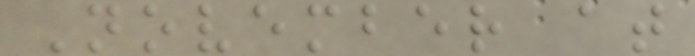November at
